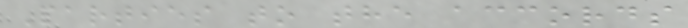Parties to the accords
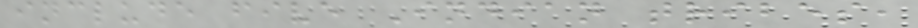include five Indian tribes,
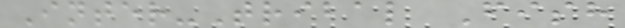Inter-Tribal Fish
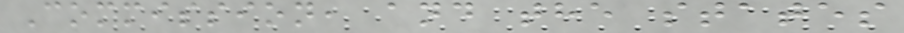Commission, and the states
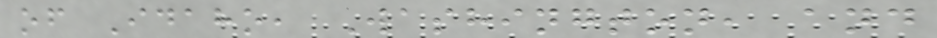of Idaho, Washington, and
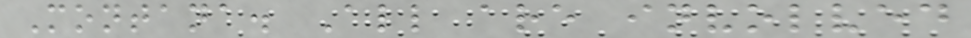Montana. All are involved
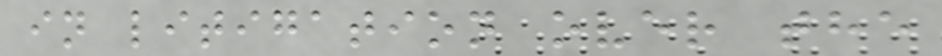in litigation over the
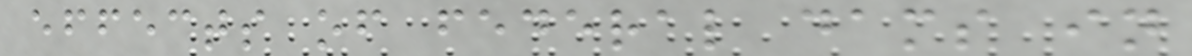effects of federal dams in
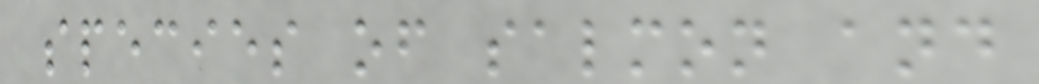species of salmon and
